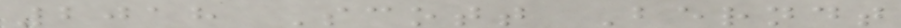2018 Scott Berndt
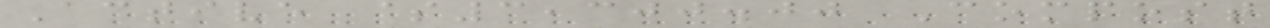Active $3,300.00 Compost
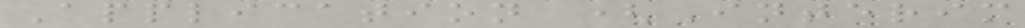Application (Interim
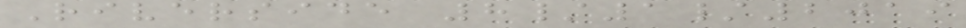Riverside 8/1/2019
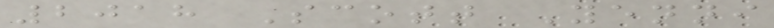2018 Scott Yenni
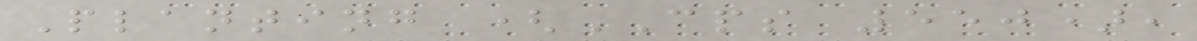Planting (CPS 550),
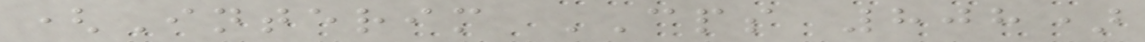(Interim CPS 808)
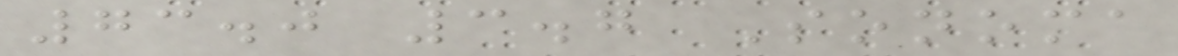73.0 3.7 Sonoma
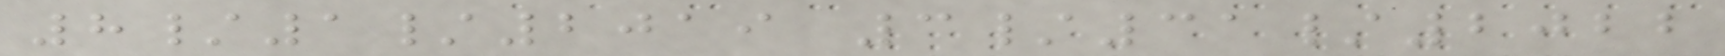8/1/2019 3/31/2022
